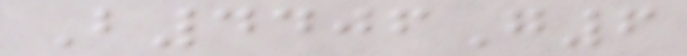B4406G6
